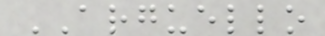ARGUELLO
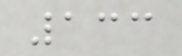133
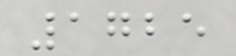1725
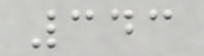343
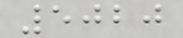5020
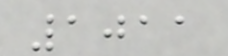1011
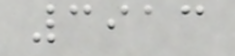3913
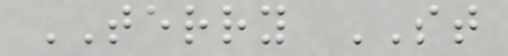TERRY ST
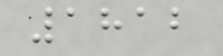1812
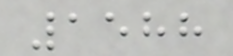1588
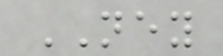NEY
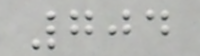704
